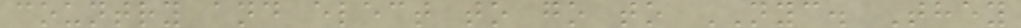country and elect to go to NYC. They
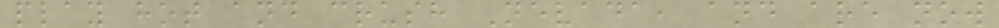play hot and crush Nevada, and are now
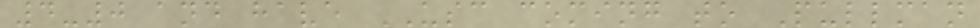4-0 and have USC coming to Pullman
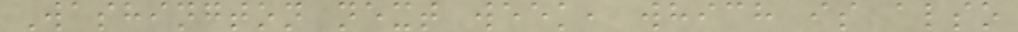Washington next week, which is also
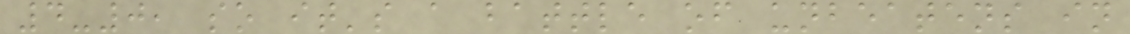4-0, so it's a battle of unbeatens in
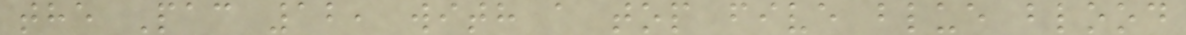the Pac 12, with a top five blue blood
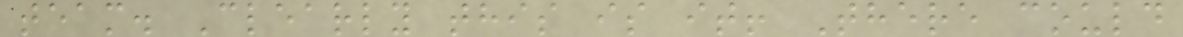team. Clearly this is it! There could
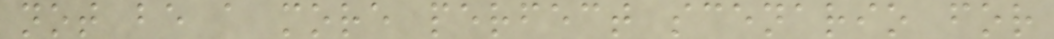not be a more perfect scenario for
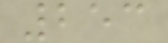253
